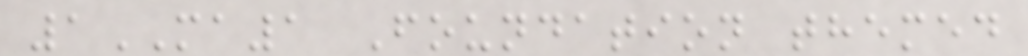1MA1 Foundation themed
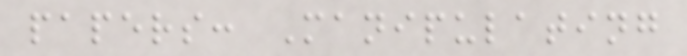papers: Manipulating
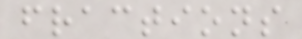fractions
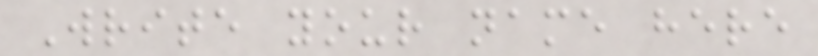Write your name here
